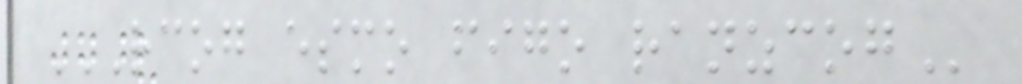RCOG ESMO FIGO RANZCOG
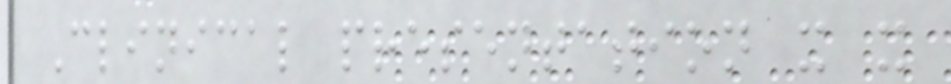Clinical presentation x x
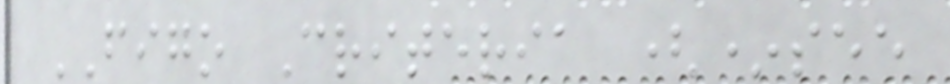FIGO Criteria (*see
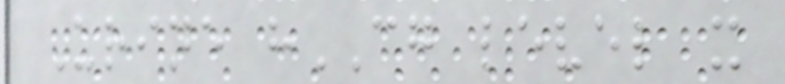Urine hCG level x
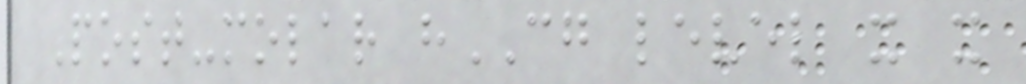Post-molar hCG level x x
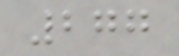277
